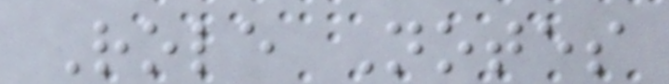Role Notes
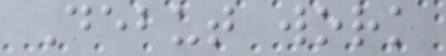Debut work
